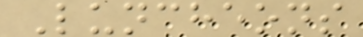Luncheons
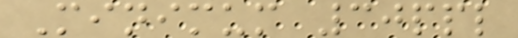Minimum 30ppl
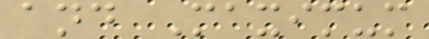and Maximum
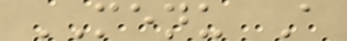MENU A
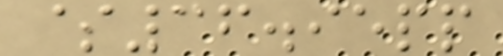$36.95pp
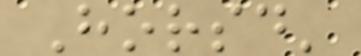Horsd'
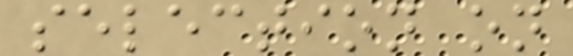selection on
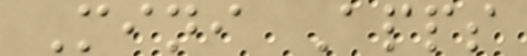Mini Apps
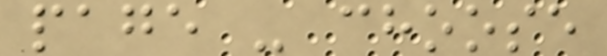page - choose
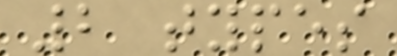2 types
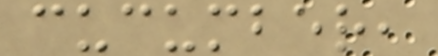cucumber,
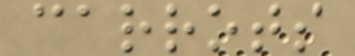carrots
